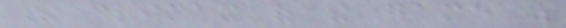The climax of the game was
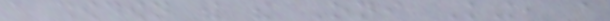a showdown with the Oni King, a
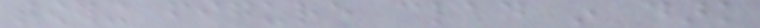towering figure clad in dark
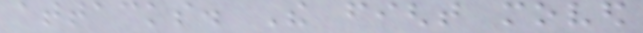attacks. The fight moved
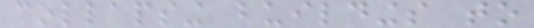collapsing buildings to
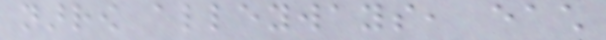narrow alleyways, each
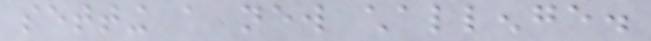setting a new challenge.
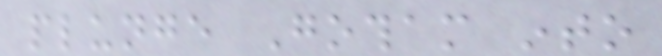plunge Gotham into
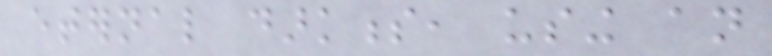eternal darkness, using an
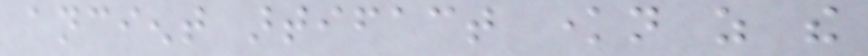ancient artifact known as the
